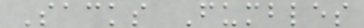Sacks Fumbles
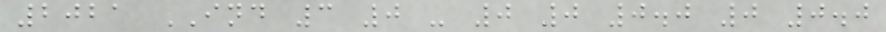2021 IND 3 0 - 0 0 0.0 0 0.0
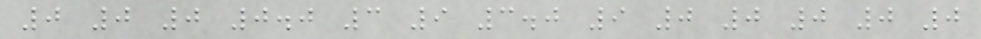0 0 0 0.0 3 9 3.0 9 0 0 0 0 0
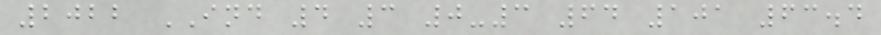2022 IND 4 3 0-3 64 101 63.4
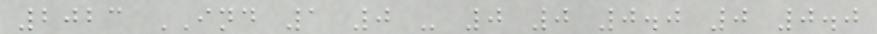2023 IND 1 0 - 0 0 0.0 0 0.0
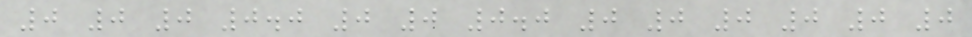0 0 0 0.0 0 0 0.0 0 0 0 0 0 0
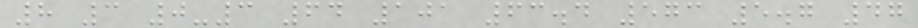8 3 0-3 64 101 63.4 573 5.7 47
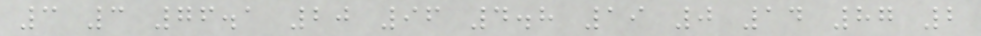3 3 76.1 20 96 4.8 19 0 14 87 2
